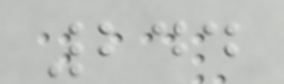244
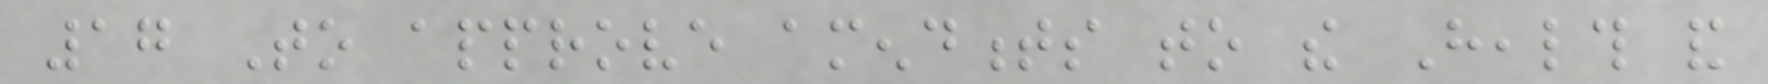17 To approve amendments to the Health and
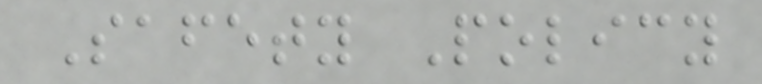Safety Policy
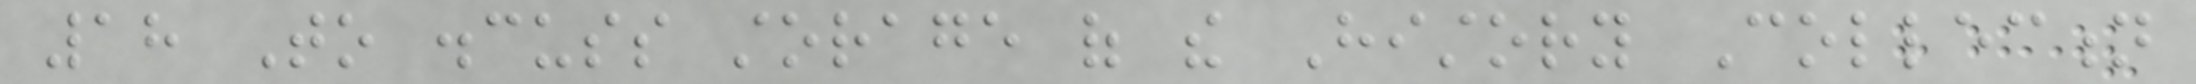18 To discuss storage of the History Collection
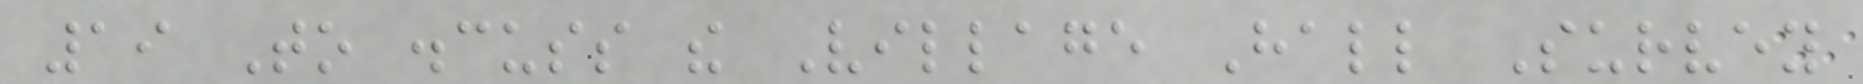19 To discuss the Village Hall Survey
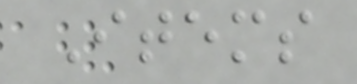Items
